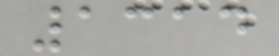1314
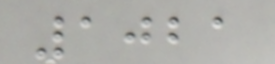1021
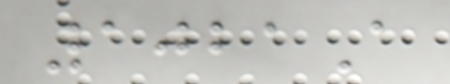1021A
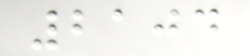2104
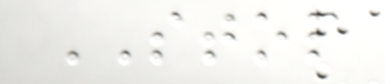STOP
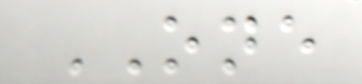ONE
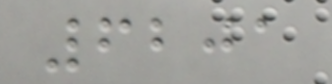6201
